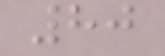80
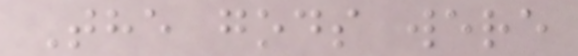The gods were
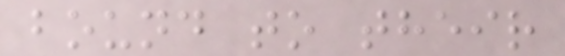bound to their
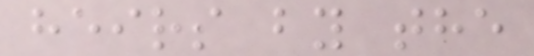heirs by the
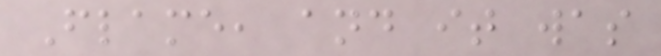Flame, and it was
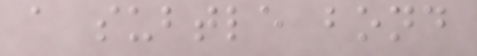a subtle bond
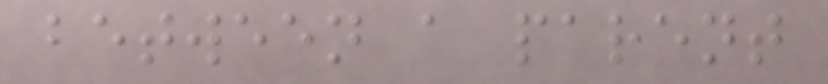between a parent
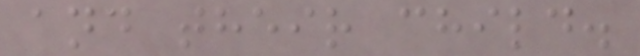and their child.
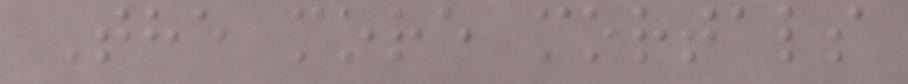The more mortals
